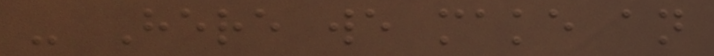- Here we make an
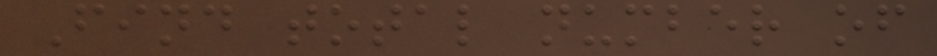Find total number of
